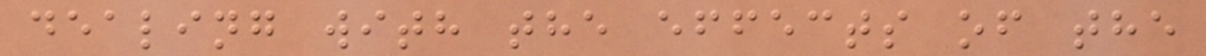dealing with the effects of the
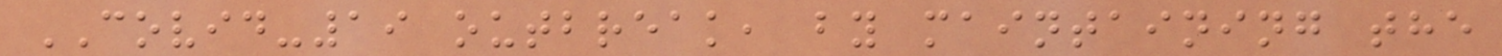COVID-19 outbreak, by maintaining the
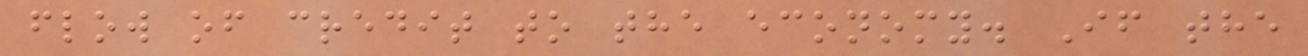flow of credit to the economy. If the
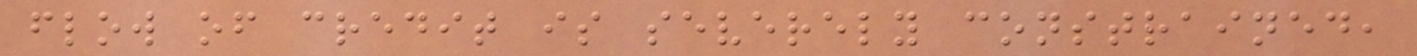flow of credit is severely constrained,
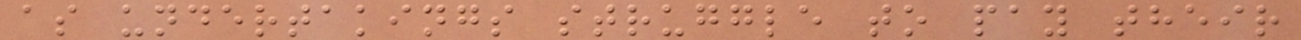as undertakings struggle to pay their
